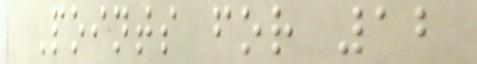Points for 12
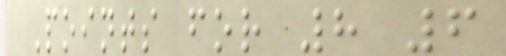Points for 8 6
